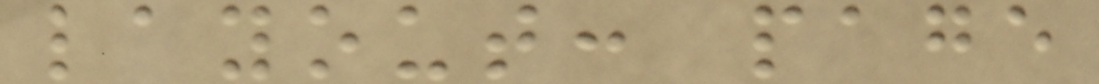layout: page
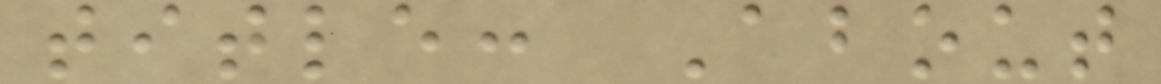title: About
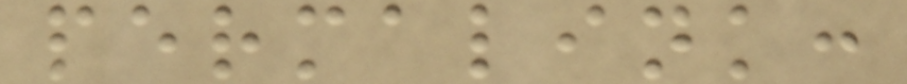permalink:
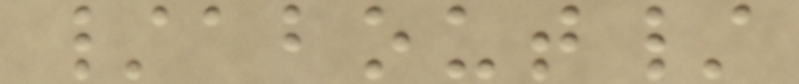/about/
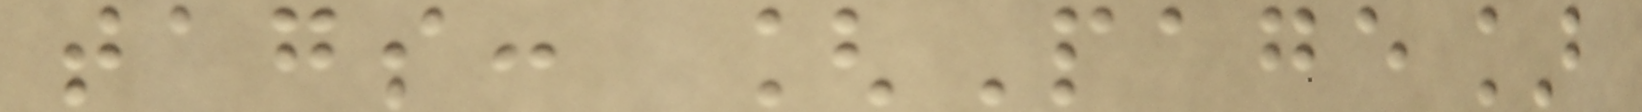tags: [Page]
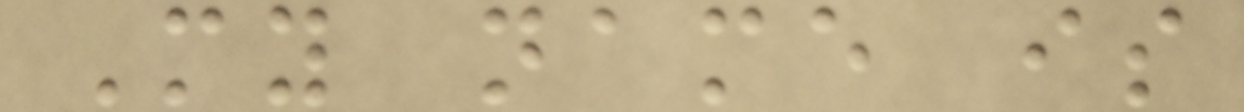My name is
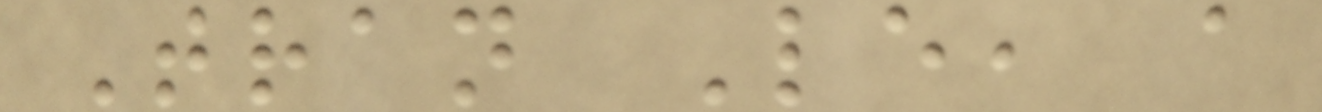Tran Le, a
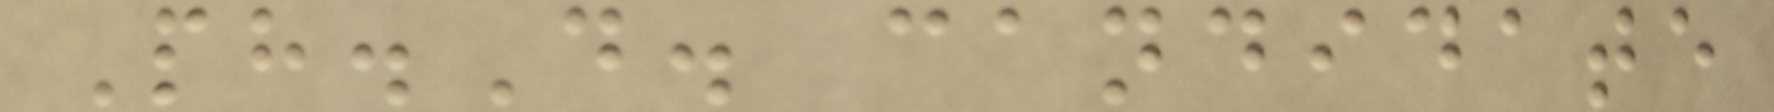Ph.D. candidate
